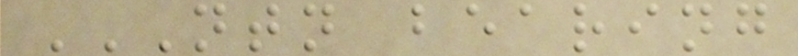NTN BEARING
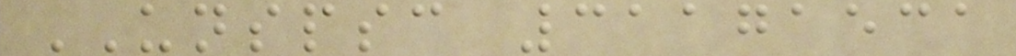UNSPSC 31171531
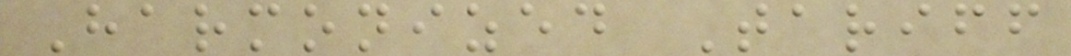Harmonized Tariff
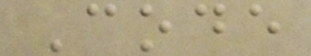Code
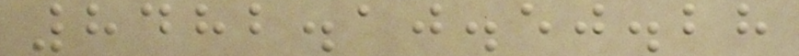8482.10.50.28
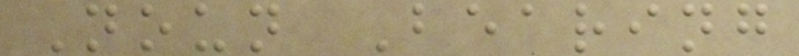Noun Bearing
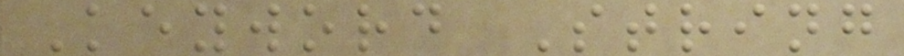Keyword String
